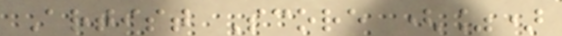Artist Score (%)
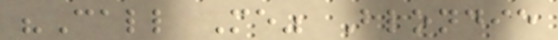"Call Me" Blondie
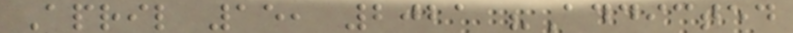April 15, 2021 "Addicted
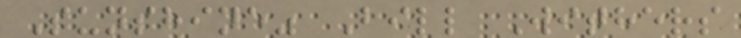Sunshine" Bill Withers
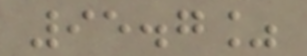95.7%
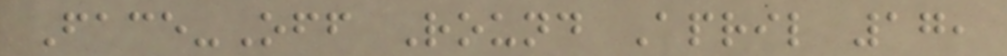Face-Off Round April 17,
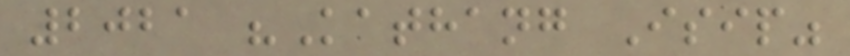2021 "Kathang Isip"
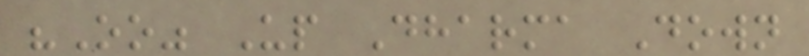"Oo" Up Dharma Down
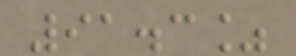91.3%
